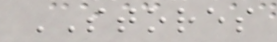STORES
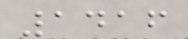1416
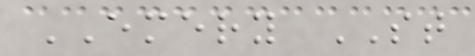EMERY ST
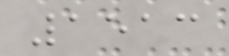1513
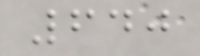640
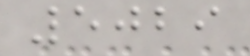5029
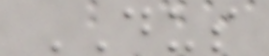DUS
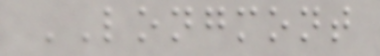LONGMONT
